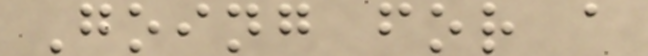Going for a
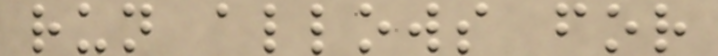run allows for
